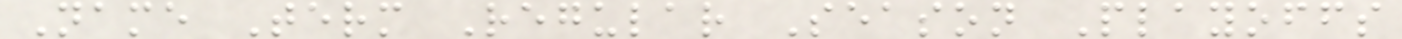Name Term Regular Season Playoffs
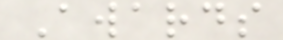Awards
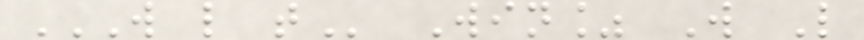W L T Win% W L
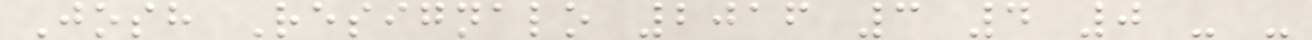Josh Resignalo 2016 3 4 0 - -
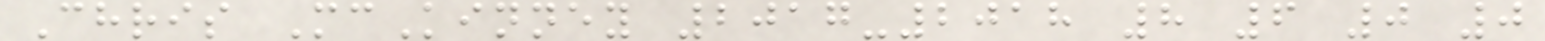Chris McKinney 2017-2018 8 6 0 0
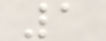1
